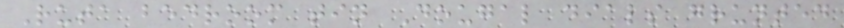Ruta bedroom tin Dougal dials grunted
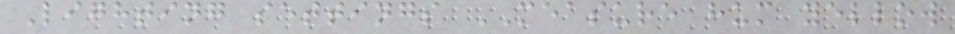Lighting settings MEASURE hum yellow
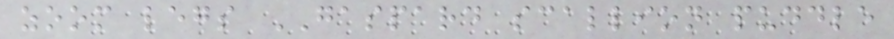zoom legs GASPARD scallion puddle
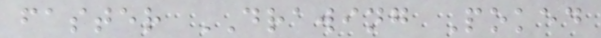faster DRAWING Poked
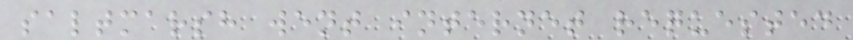saltmarsh went internet requested
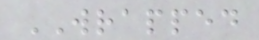WRAPPED
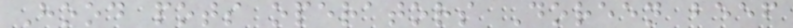Hood pots operators Doreen beef
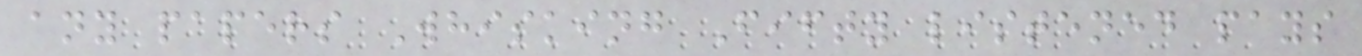any papers Whisking Fifty listened pays
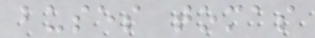buses tomas
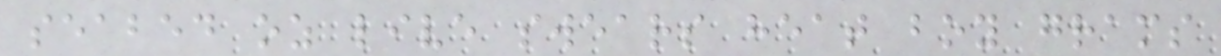seabed oz live swears heat boy grams
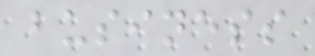business
